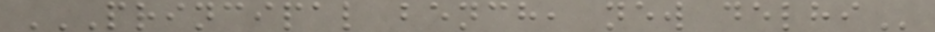PRINCIPAL BENCH, NEW DELHI
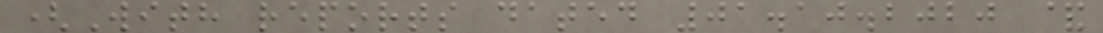(With reports dated 01.10.2020 &
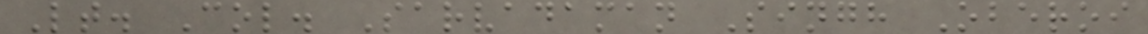Lt. Col. Sarvadaman Singh Oberoi
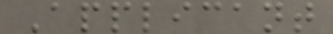Applicant
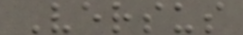Versus
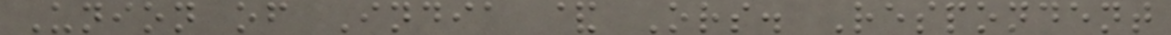Union of India & Ors. Respondent
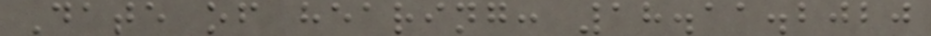Date of hearing: 18.11.2020
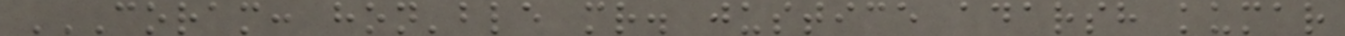CORAM: HON'BLE MR. JUSTICE ADARSH KUMAR
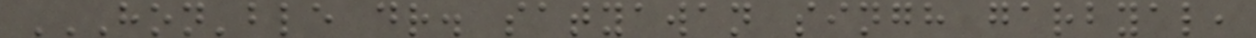HON'BLE DR. SATYAWAN SINGH GARBYAL,
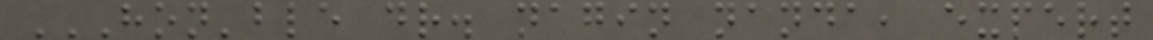HON'BLE DR. NAGIN NANDA, EXPERT
